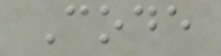Code
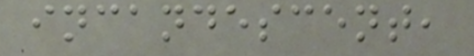incandescent,
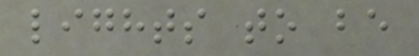lights to be
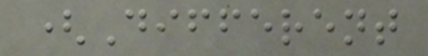(Different
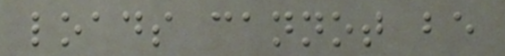loads cannot be
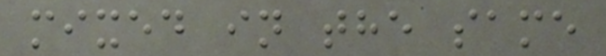mixed in the same
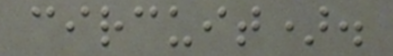circuit).
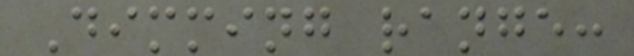Dimming range:
